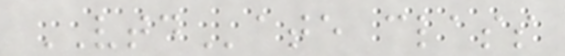VTDate class
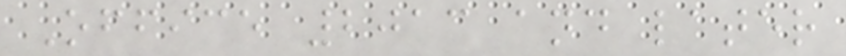Office 2013 and later
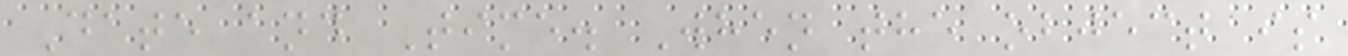Date and Time. When the object is
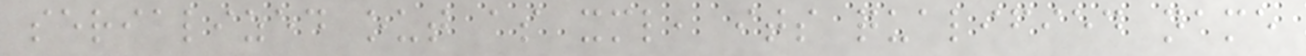serialized out as xml, its qualified name
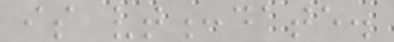is vt:date.
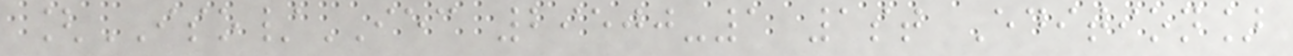[ISO/IEC 29500-1 1st Edition]
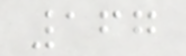167
